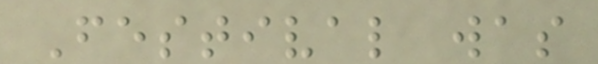Festival was
